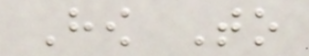How To
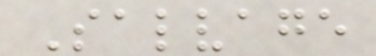Salvage
